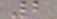2
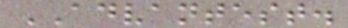ADVANTEST.
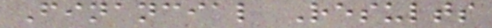Financial Results
